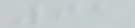91
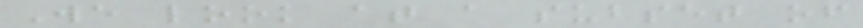We look at a subset of
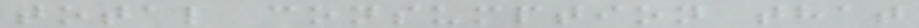total consumption that
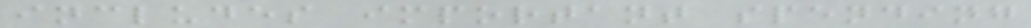includes important spending
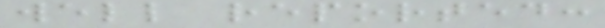well reported:
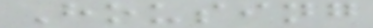Housing
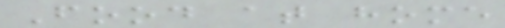Food at home
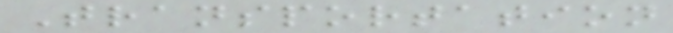Transportation
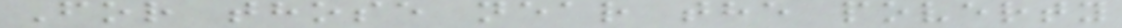For those near the poverty
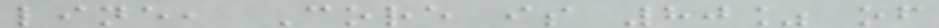line, Core is 80% of
